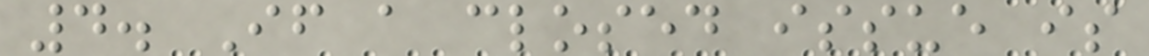4. If a closed issue is
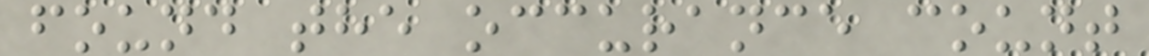found the occurance count
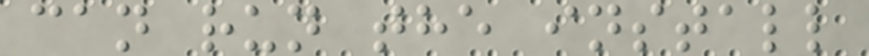can run the install
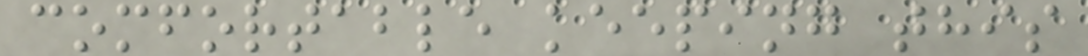comfortable keeping this
